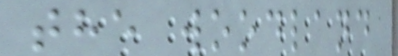the woodland
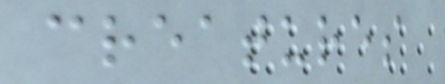creatures
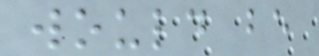would be
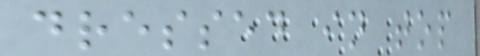dressed in top
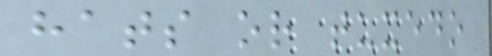hats or tuxedo
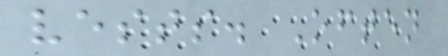vests. Often
